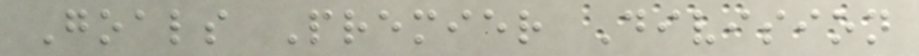Goals Premier Division
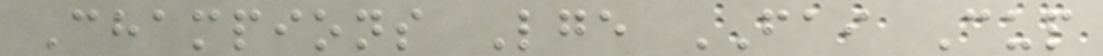Champions Lge FAI Cup
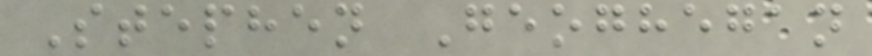Stephen Geoghegan
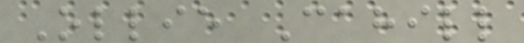Ollie Cahill
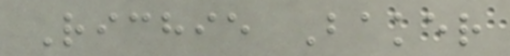Richie Baker
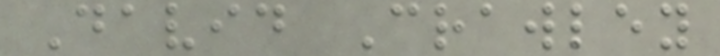David Crawley
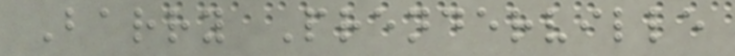Barry Prenderville
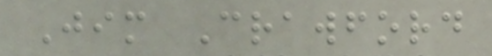Jim Crawford
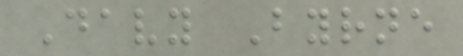Davy Byrne
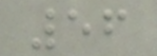56
